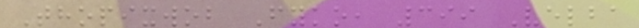Thopixwob Fyko, 399 Velba
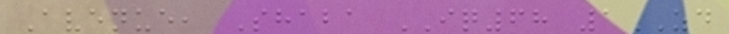Avenue, Shaba IQ68 1ZD
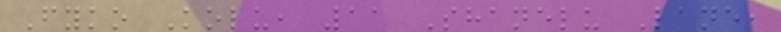Fyko Kolu, 11 Shanelu Lane,
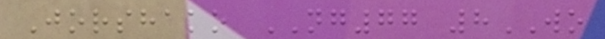Jorshako NG77 8WO
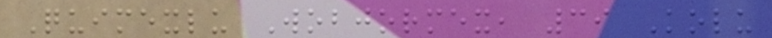Quimexlu Wobjormex, 39 Kolu
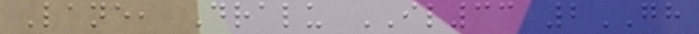Lane, Dralu IL33 2GH
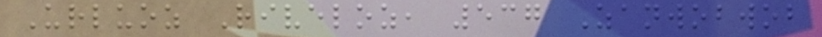Urluoz Riveloz, 537 Zanwobwob
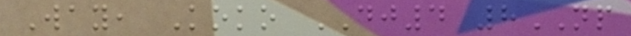Way, Koko DJ4 8NP
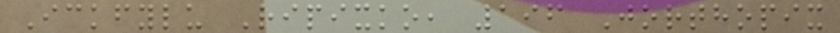Ickfylu Ripixko, 196 Jorthopix
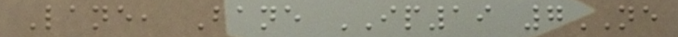Lane, Bane IP19 7NE
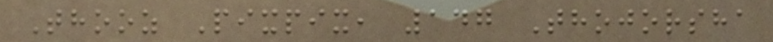Thooz Pixpix, 147 Thojorsha
